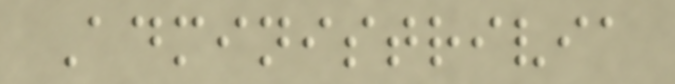Administrivia
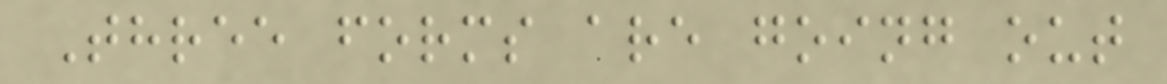Three forms are going out
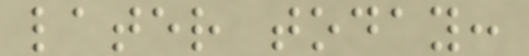later today:
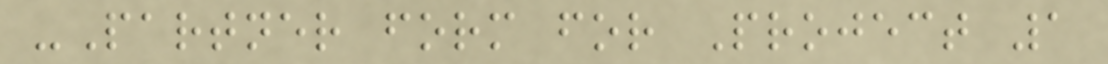-Partner form for Project 1
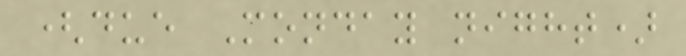(due Monday night)
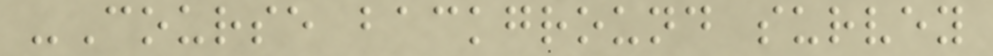-Course background survey
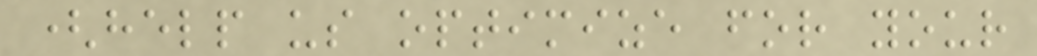(help us optimize for your
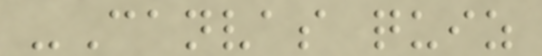-Canvas quiz
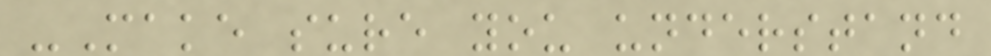-Make sure you understand
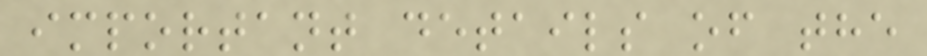important details of the
